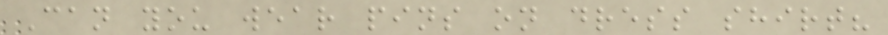Can you wear pins on dress shirt?
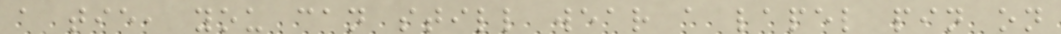a tie, you can still wear a lapel pin on
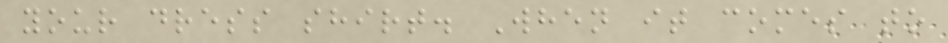your dress shirt. When it comes to
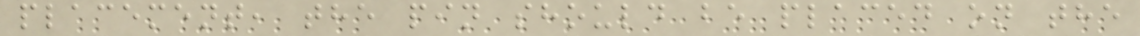placement, the pin should be placed on the
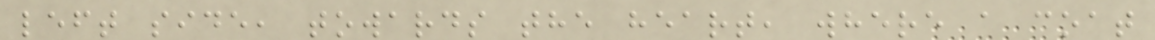left side, towards the heart, where a coat
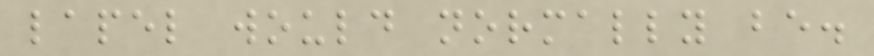lapel would normally be.
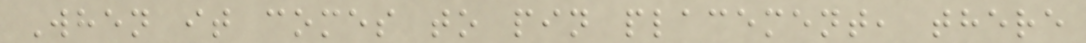When it comes to pin placement, there
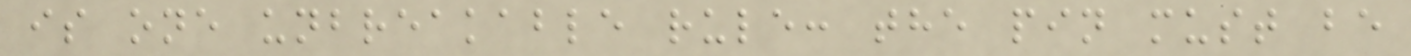is one unbreakable rule: the pin must be
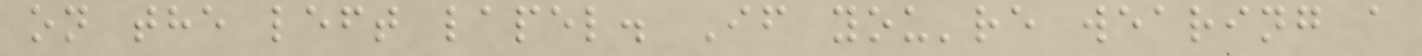on the left lapel. If you're wearing a
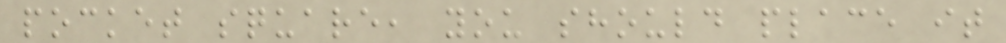pocket square, you should place it
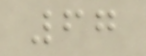67
